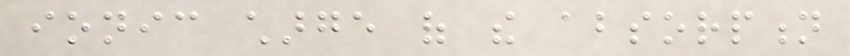ionic charge of the absorption
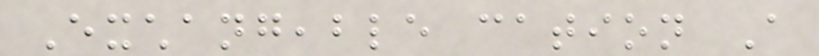Exchangeable cation A
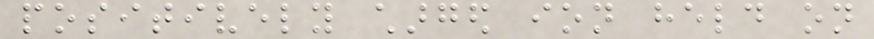positively charged ion held on
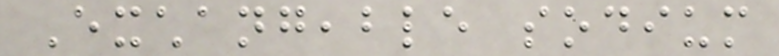Exchangeable sodium
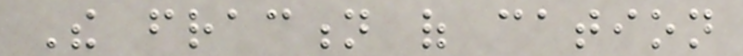The fraction of cation
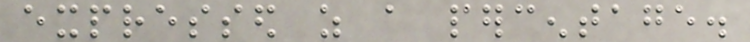expressed as a percentage.
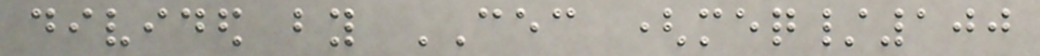divided by CEC (meq/100
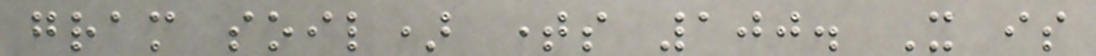gram soil) times 100. It is
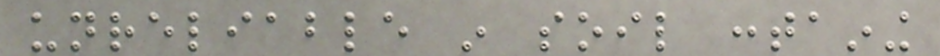unreliable in soil containing
